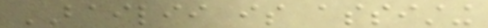BAILII is assisting
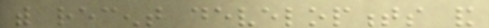with recent developments and
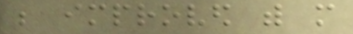be improved with more
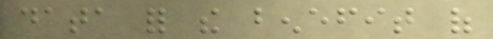data for the benefit of
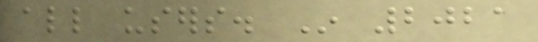all users. In 2021
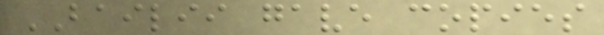BAILII gave copies
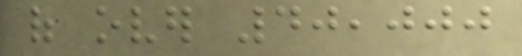of over 40,000
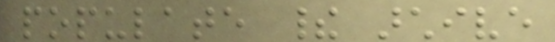populate their archive
